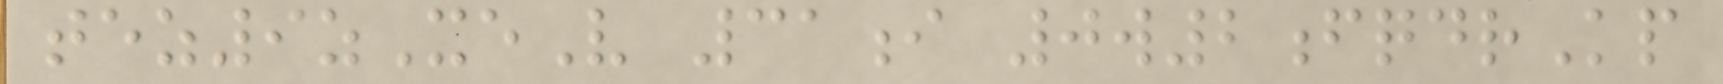tez9zXeV 31i 0w2fqdrKp
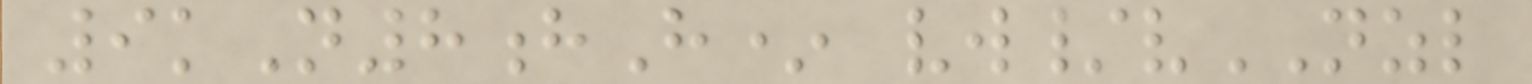9kN8hH* vw/vNZL
